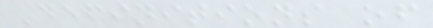Definitions of
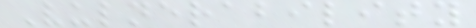Vulnerability
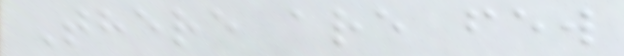There are few
